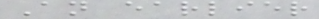An earlier
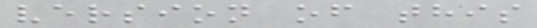version of this
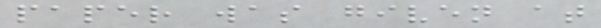paper was given at
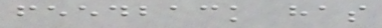feedback has
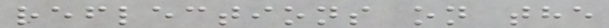reflections on the
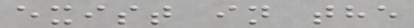exist in the
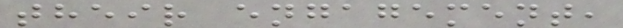their engagement,
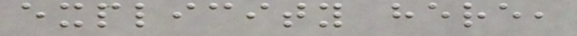explicity here,
